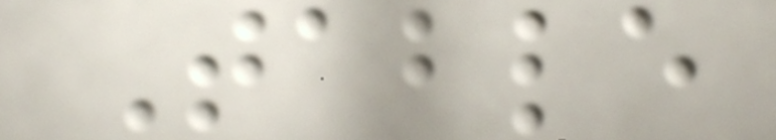Table
